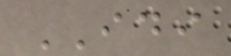IDI
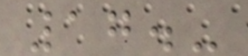17.-
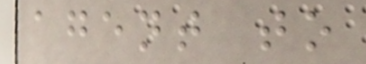agent to
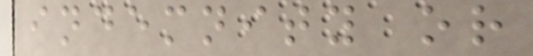indemnity or
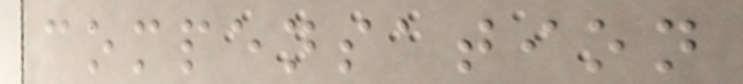compensation
